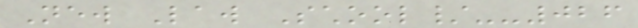New Law School/--026
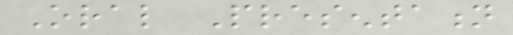Oral Presentation
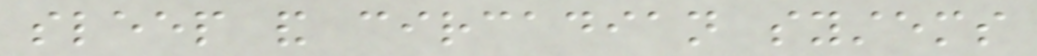sleep and circadian systems
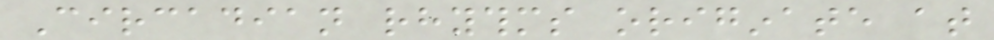Circadian rhythms originate at
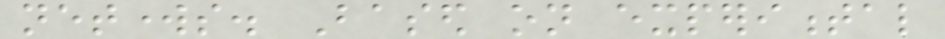networks. Based on experimental
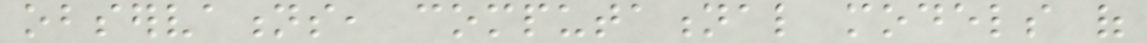observations, computational models of
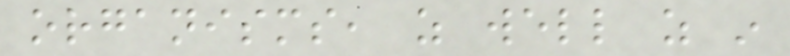organisms, as well as in
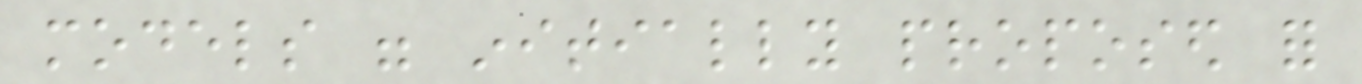models were initially proposed for
